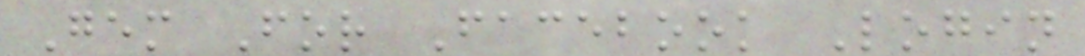Gem For Facebook Login
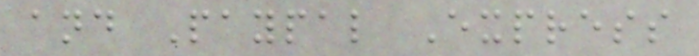and Paypal Express
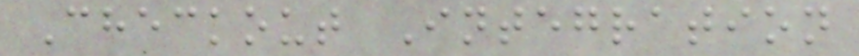Checkout Integration
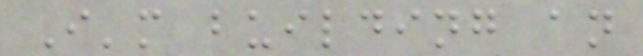I'm building an
